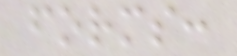forms:
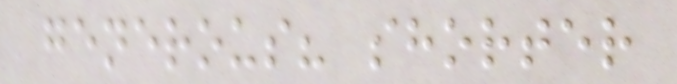generous? shorter
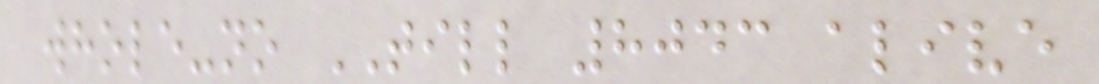whole-no TILL 8043 alive
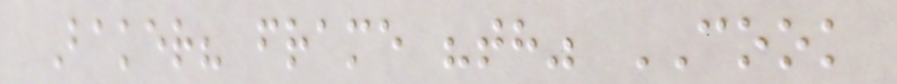Baker? frame "th" COOK
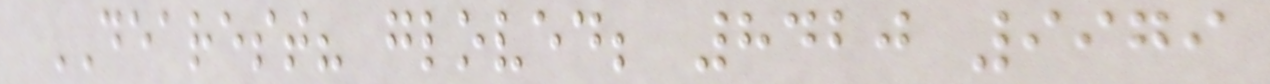DEAREST? gloved; 8420 9979
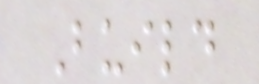Build
